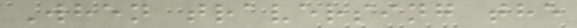When traversing the
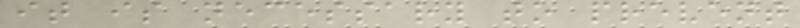it is necessary to prevent
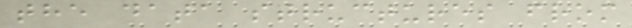the data structures from
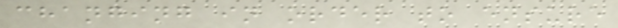changing in order to ensure
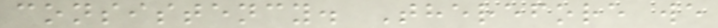consistency. Therefore we
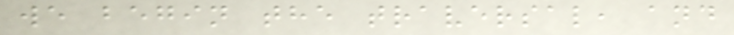we begin the traversal, and
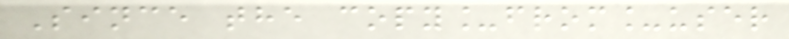Since the copy_from_user
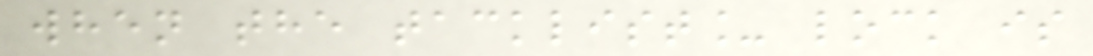when the tacklist_ lock is
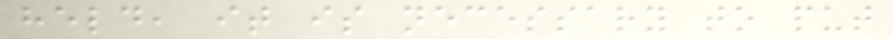held, it is necessary to put
